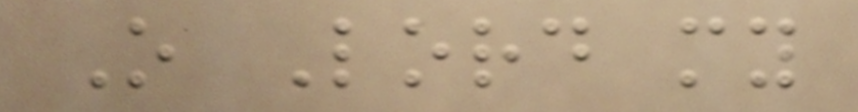O Lord my
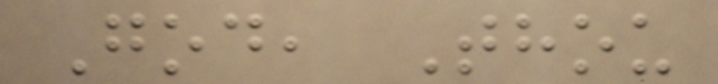God, Thou
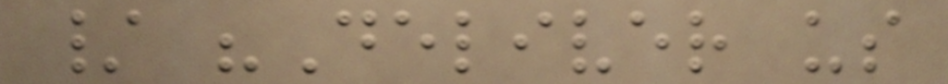/ "Deliver us
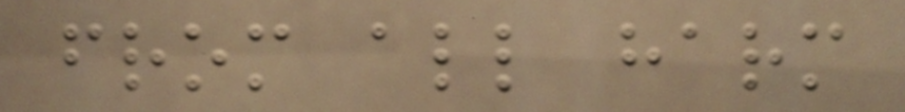from all harm
